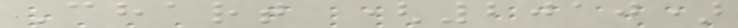Chart (2010)
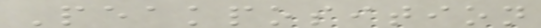Peakposition
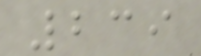239
